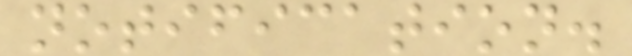notification.
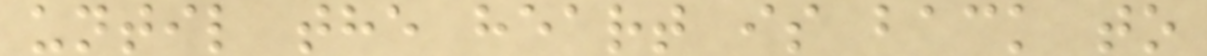until the heart is back to
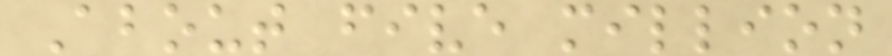About five million
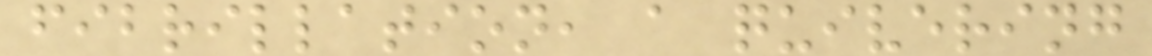fibrillation, a quivering
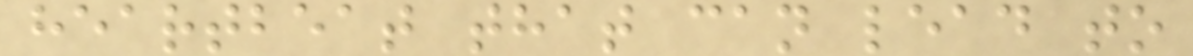heartbeat that can lead to
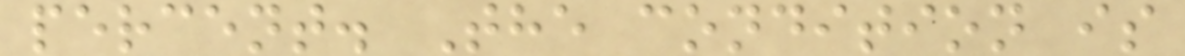percent. The condition is
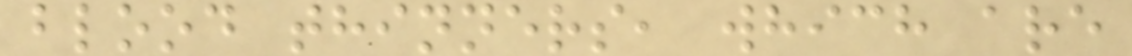blood thinners, which are
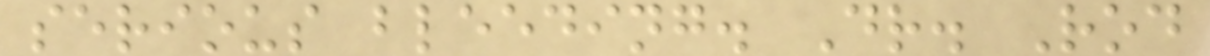serious bleeding. Dr. Rod
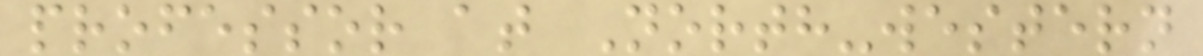professor at North-western
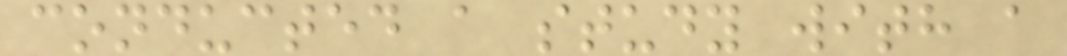conducted a study with a
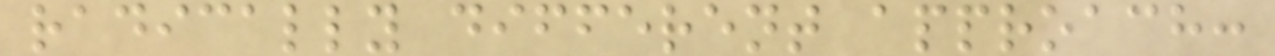radically different approach:
